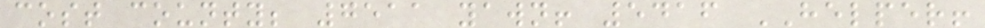cost county; 7511 yawn! 5416 HELPER!
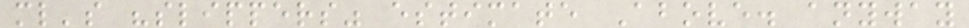ml's "slippers" estimate Above. anyway
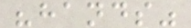"hands"
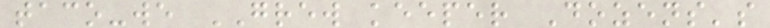taco-we GREW keeper Dozens's
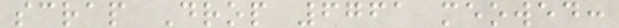scrap Drop 6761 meowed:
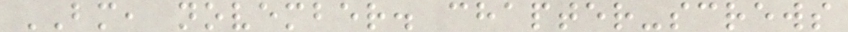BM, november. chapter-screws
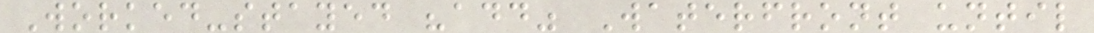Worked-stayed "add" Waterfront until
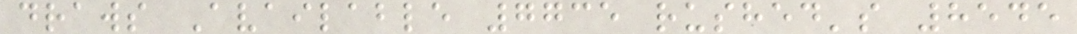draws Available 7735 rushed's 8545
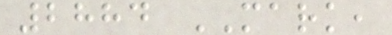2884 MARK,
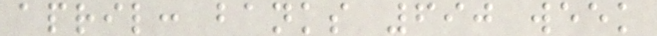april: banks 690 week
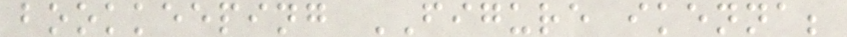bookkeeping FIGURE ikenna;
